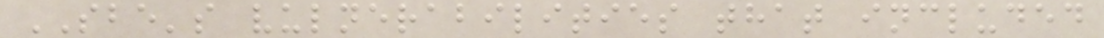SBE's vulnerabilities that included
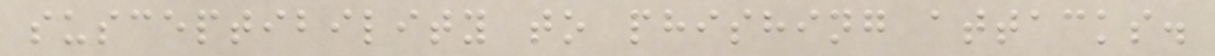susceptibility to phishing attacks.
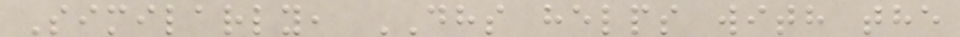Similarly, DHS helps with the
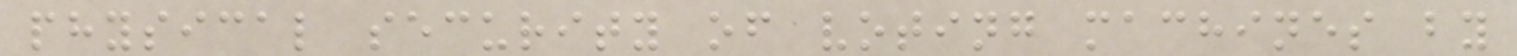physical security of voting machines by
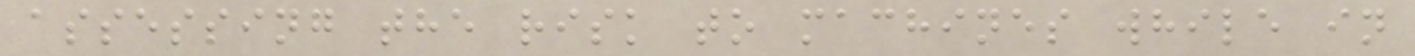assessing the risk to machines while in
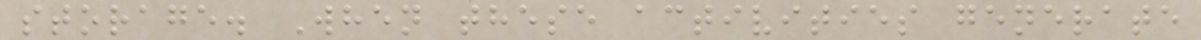storage. When these activities generate
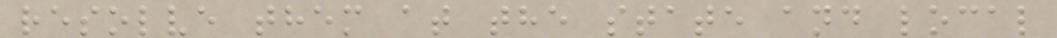resolve them at the state and local
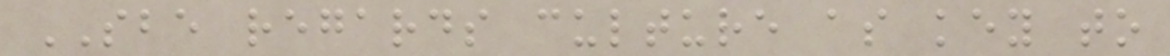SBE regards culture as key to
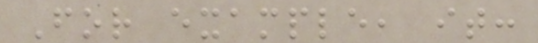For example, it:
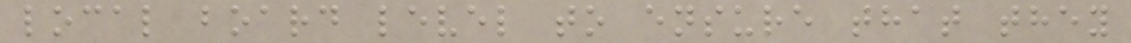local board level to ensure that they
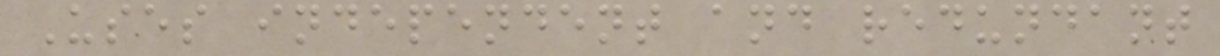Uses independent and redundant
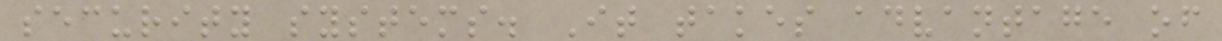security systems. It takes advantage of
